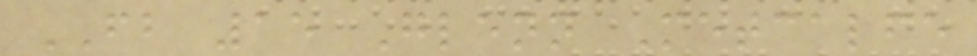FB 15 Glenn Metcalfe
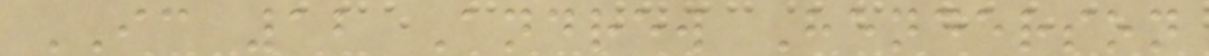IC 12 Andrew Henderson
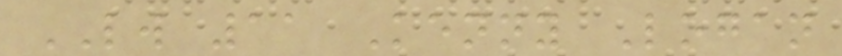LW 11 Kenny Logan
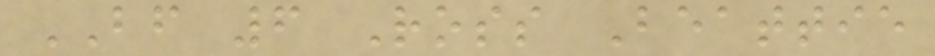BF 6 Ross Beattie
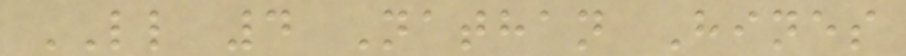LL 4 Nathan Hines
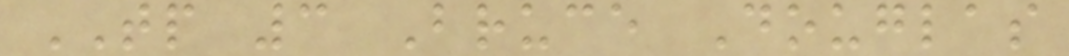TP 3 Bruce Douglas
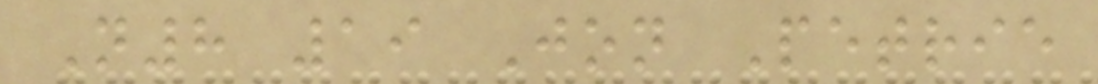N8 19 Jon Petrie
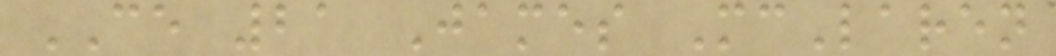CE 21 James McLaren
